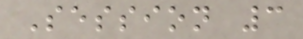Session 3
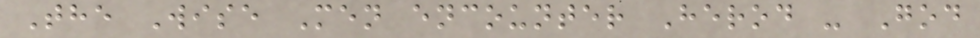The Wise Men encounter Herod - God
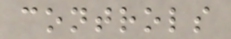controls
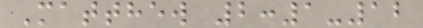Matthew 2:1-12
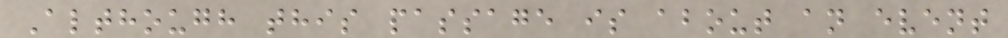Although this passage is about an event
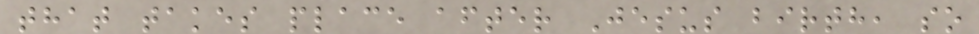that takes place after Jesus birth, so
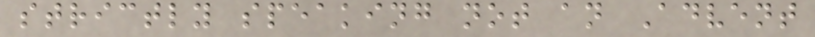strictly speaking not an Advent
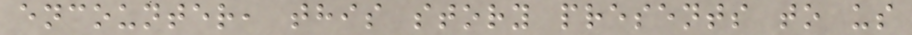encounter, this story presents to us
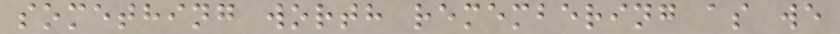something worth remembering as we
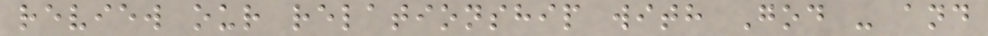review our relationship with God - and
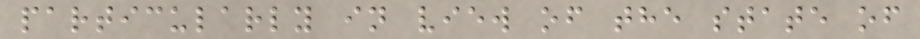particularly in view of the state of
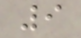9
